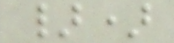})
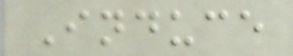Induce
